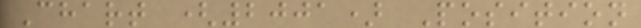Chart (2001) Position
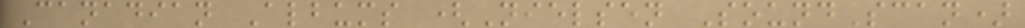Canadian Albums (Nielsen SoundScan)
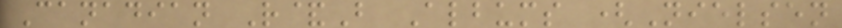Canadian R&B Albums (Nielsen
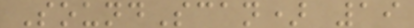SoundScan) 19
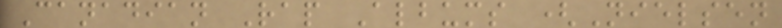Canadian Rap Albums (Nielsen
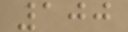100
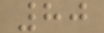80
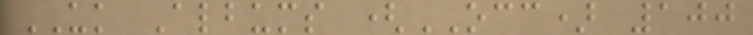UK Albums (OCC) 100
